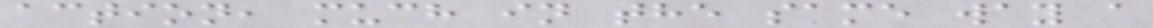action, much in the same way a
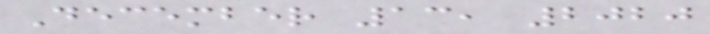December 13, 2020
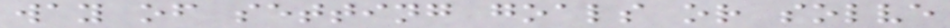way of setting goals or solve
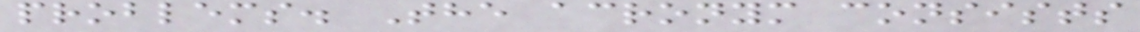problems. The acronym consists
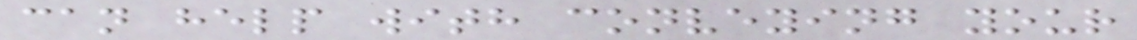can help with conveying your
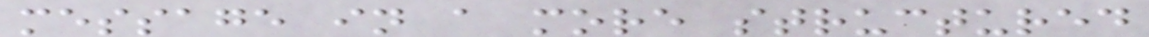message in a more structured
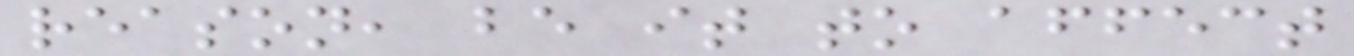reason, be it to affect
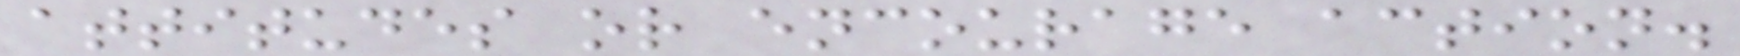attitudes or encourage action.
